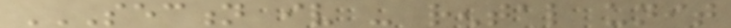SECTION IV - RENTAL UNIT
